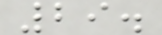29.
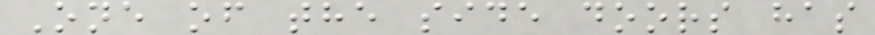One of the side doors has
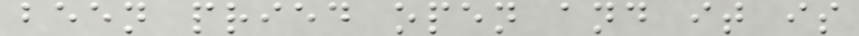been pried open and it is
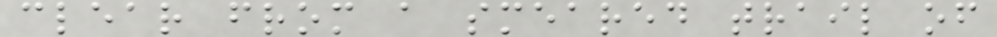clear from a smeared trail of
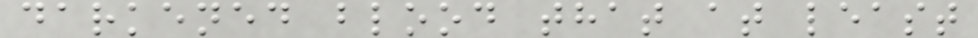darkened blood that at least
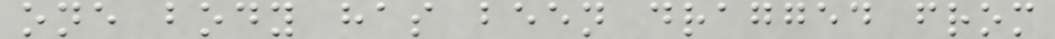one body has been dragged from
